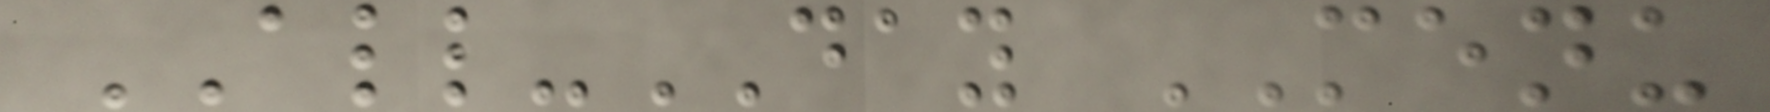ALL-DAY MENU
